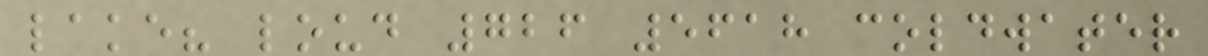lake? loud 726 5618 coldwater
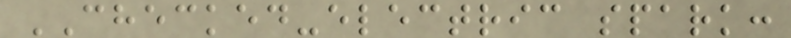CHECKED-electric spark:
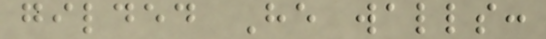gilded He walls:
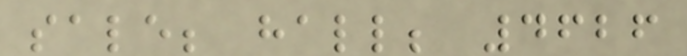sale; hall; 4626
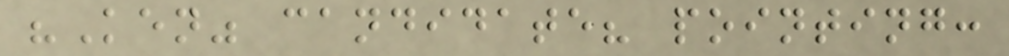"Ken" candidate? pointing:
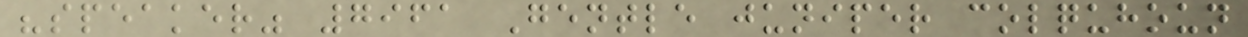"speaker" 7961 Gentle juniper colquhoun
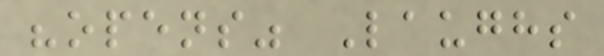"opens" Laughs
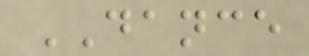DANCE
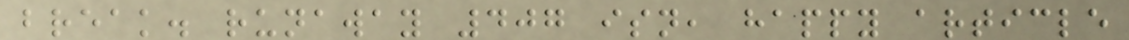break. runaway 407 isn, happy article
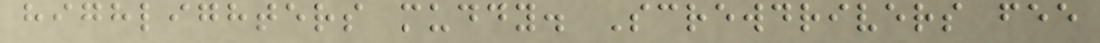highlighters muddy. Screwdrivers fee
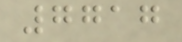7717
